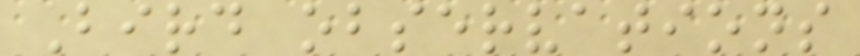Bird observations
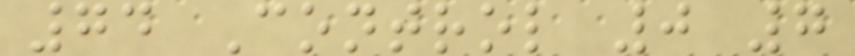74 Control 0 7
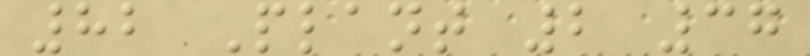82 Plant 2 37
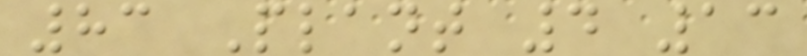83 Plant 4 13
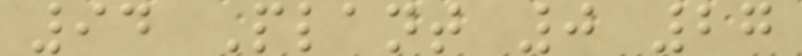94 Plant 0 27
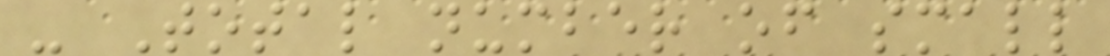- Total number of small
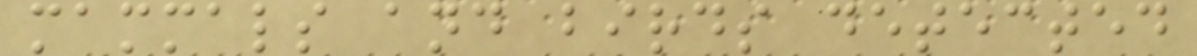mammals and birds detected
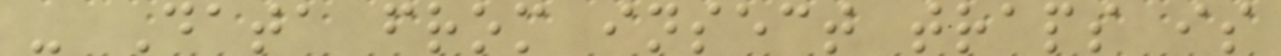- Data from insect traps is
